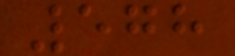578
